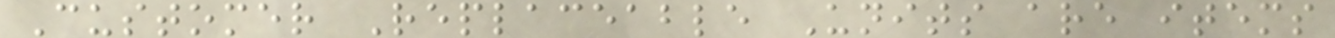Customer Replaceable Units are items
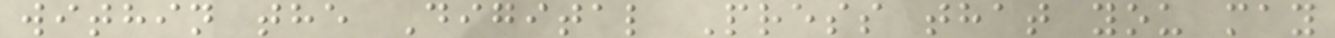within the Digital Press that you may
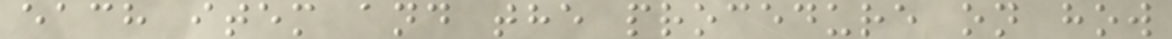each item and the procedure on how
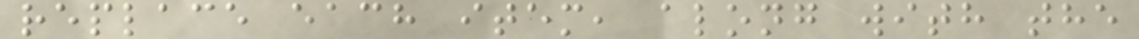replace each item, along with the
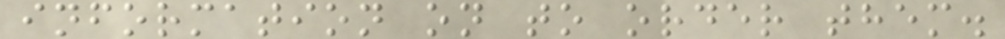information on to order them.
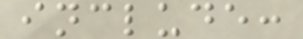include:
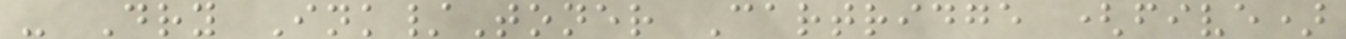- Dry Ink/Toner Cartridge (five)
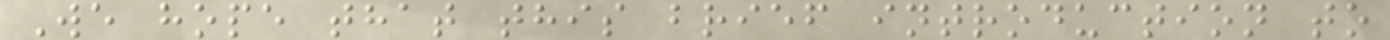We hope that this brief introduction to
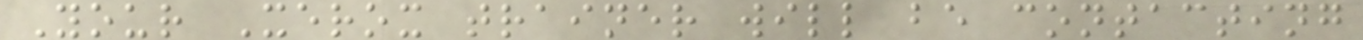Your Xerox trainer will be contacting
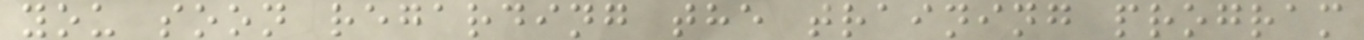you soon regarding the training program
